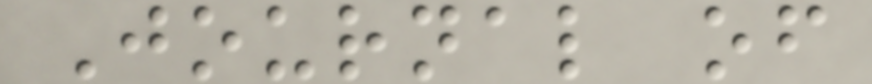Journal of
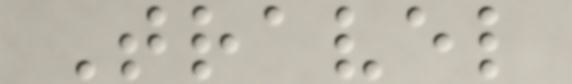Travel
